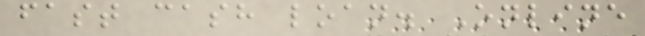fast cash loan. Online
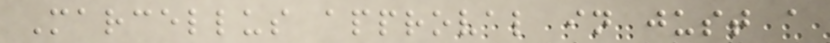Marcellus approval in just a
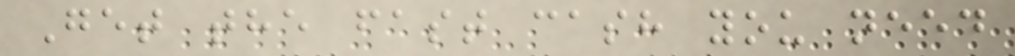Get the fast cash you need
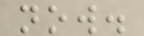now.
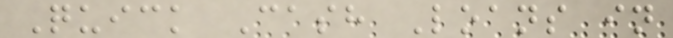Quick Cash Loans in
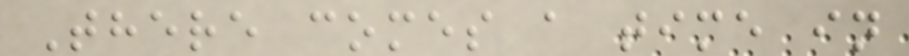There comes a time in
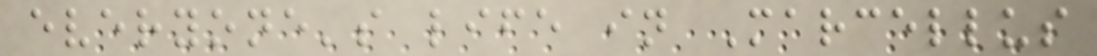everyone's life in Marcellus
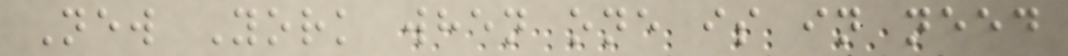New York when one is in need
